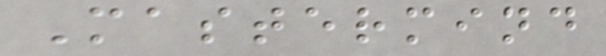Mastermind
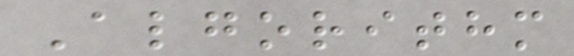Algorithm
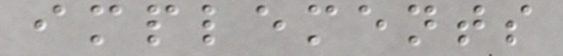implements
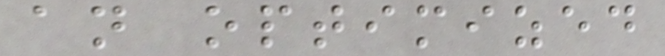an optimized
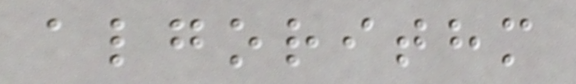algorithm
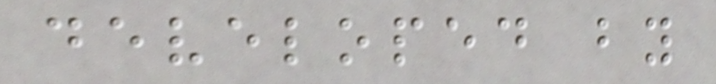developed by
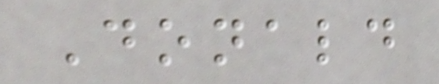Donald
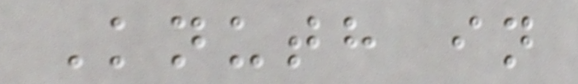Knuth in
